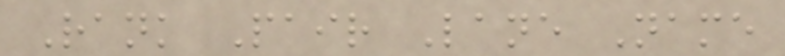Rank Pair Lane Name
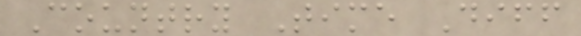Country Time Diff
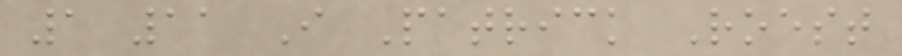1 11 I Patrick Roest
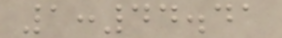1:44.41
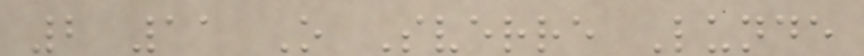2 11 O Sverre Lunde
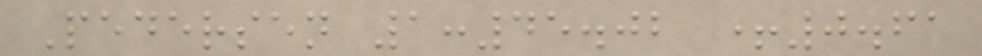Pedersen 1:45.02 +0.61
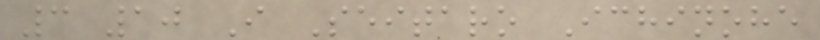3 10 I Seitaro Ichinohe
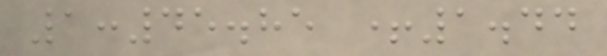1:45.85 +1.44
